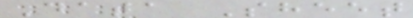Data Sheet
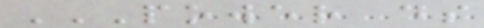POWER DS
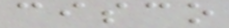cisco
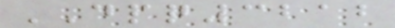DPQ3212
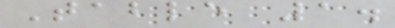Table 1.
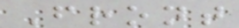Front
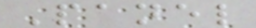Panel
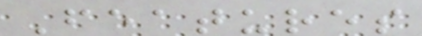Features
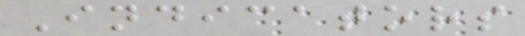Indicators
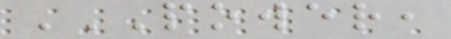POWER,
